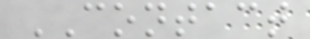CONTACT
